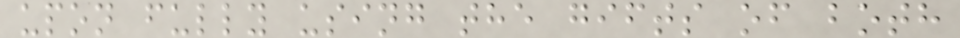upon fully using the gifts of both
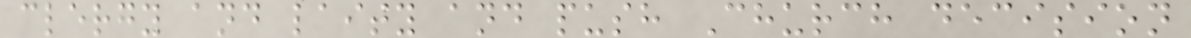clergy and laity and push Church decision
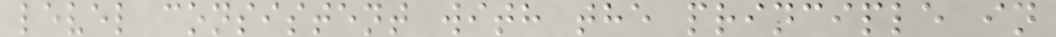level consistent with the principle in
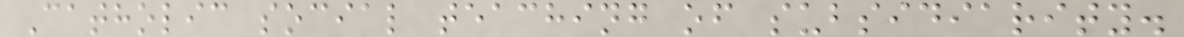Catholic social teaching of subsidiarity.
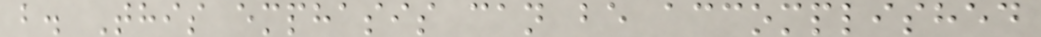b. This emphasis can be accomplished
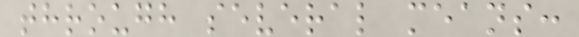through several means:
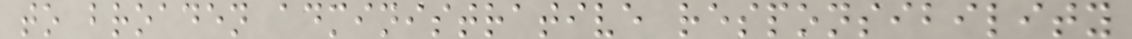to broaden administrative responsibility
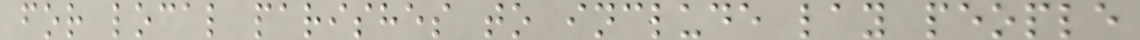for local parishes to include lay people
